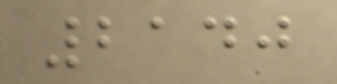2140
